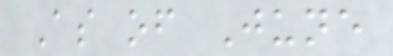As of June
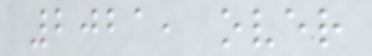2021, over
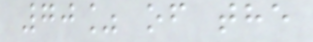70% of the
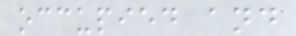occupied and
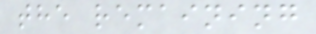the remaining
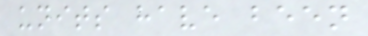units have been
